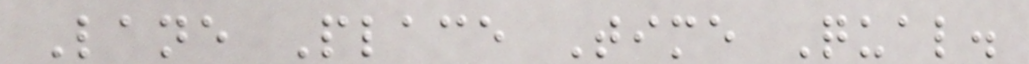Lane Place Time Qual.
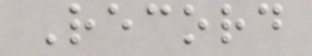Record
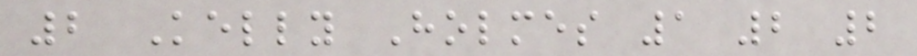2 Kelly Holmes 1 2 2
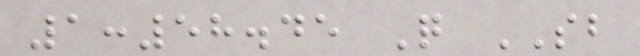1:58.45 Q SB
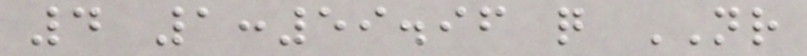4 1:59.96 q NR
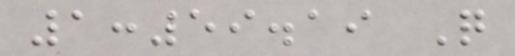1:59.19 Q
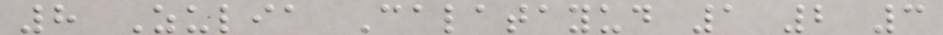8 Zulia Calatayud 1 2 3
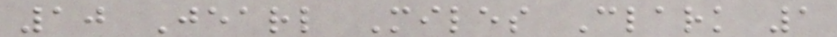10 Jearl Miles Clark 1
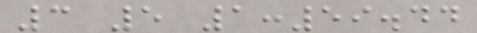3 5 1:59.44
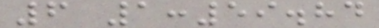6 1:59.84
